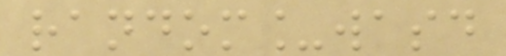random_wasd
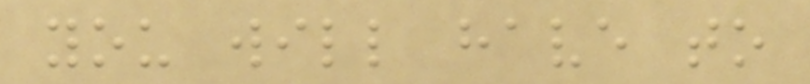you will have to
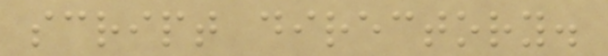script directory.
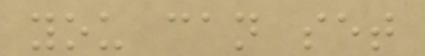you can set
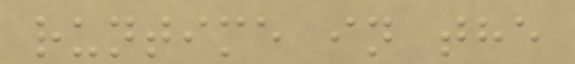runtime in the
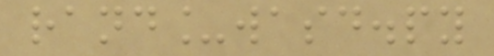rand_wasd.py
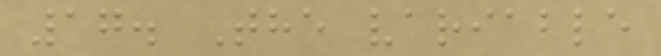17. The variable
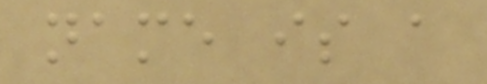name is a
